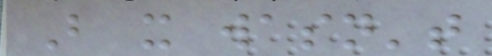But it wasn't
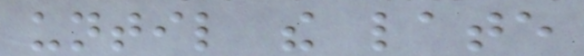until the late
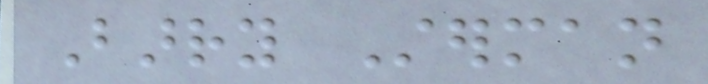Barry Sterman
